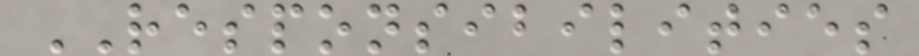RESPONSIBILITIES
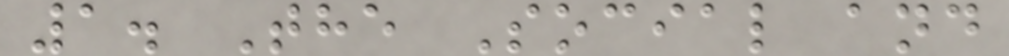1. The Social and
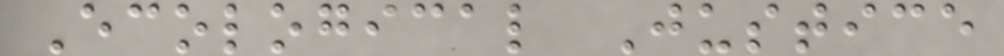Ecological Justice
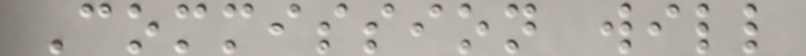Commission will
